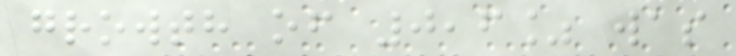growth of 0,6% was
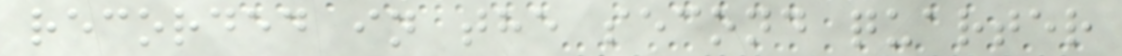recorded in the second quarter
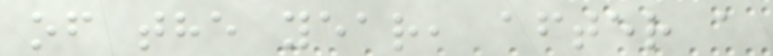of the year, after a
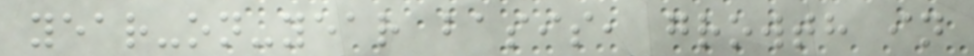year-on-year basis, growth in
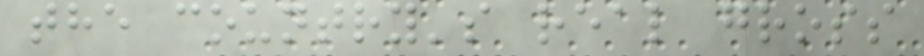the country's real gross
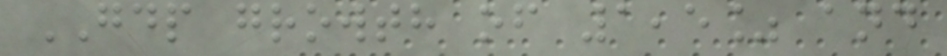GDP growth of 1,5% and
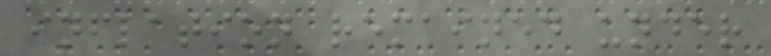inflation remained under
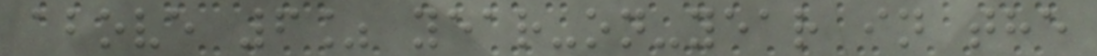above 6% year-on-year in the
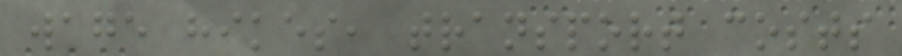wage hikes, transport costs
